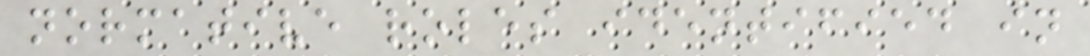normative roles identified in
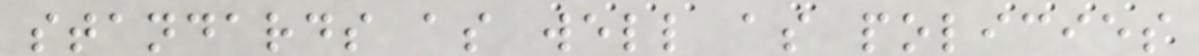standards as well as policies
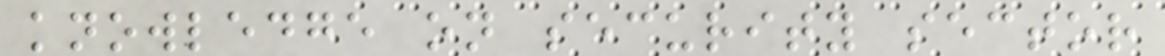knowledge on security sector
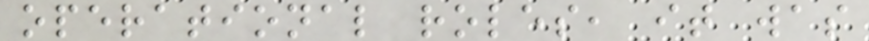operational roles, it was
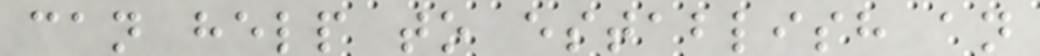can help to establish an
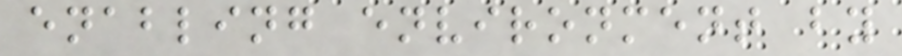enabling environment by
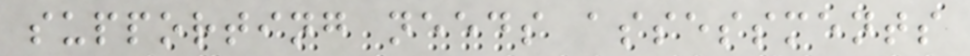supporting needs assessments
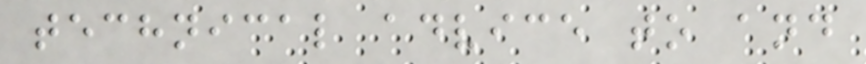technical advice to and
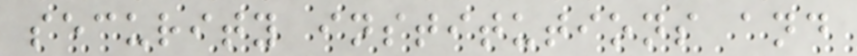security institutions and
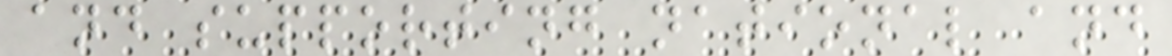and supporting national and
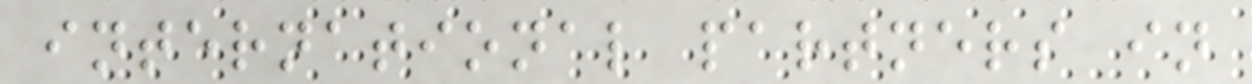international partners in
